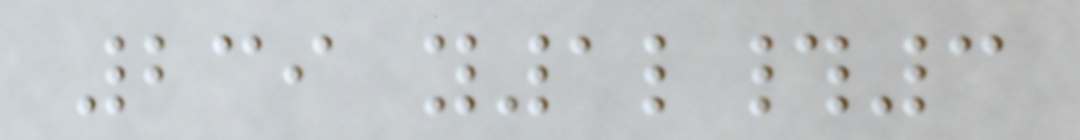239 y1l#3
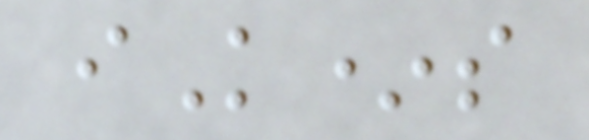iK*s
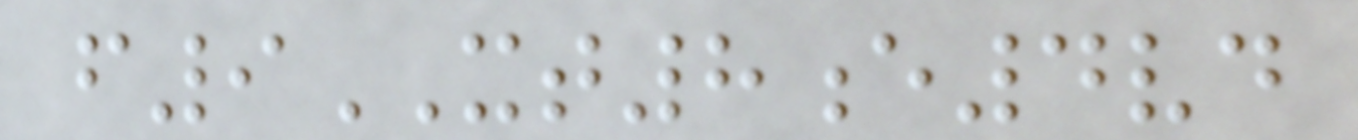f9XT8e4vd
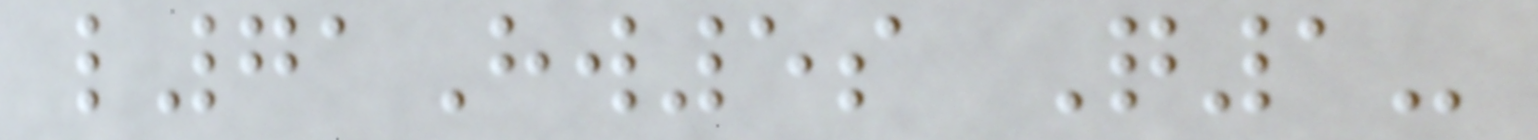l71Hw5s Q1-
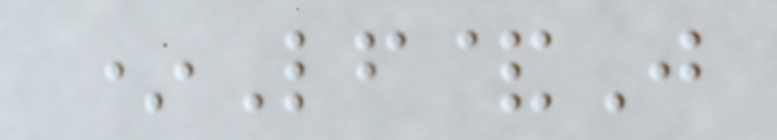*Lf&J
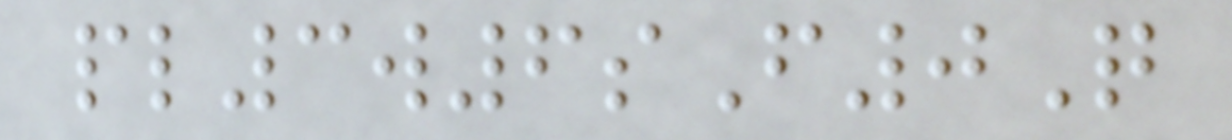pl3w6sF0Q
